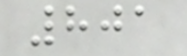801
